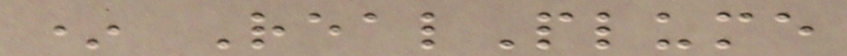* RealPlume
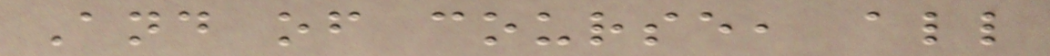And of course, all
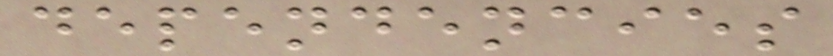dependencies
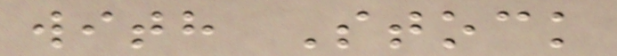with Stock
